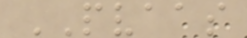PVAAS
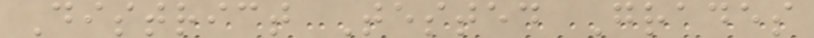District Tested Grades
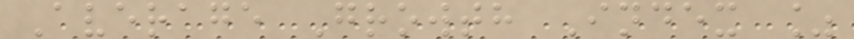Average Growth Index %
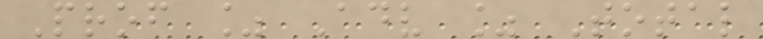Prof % Adv % Total
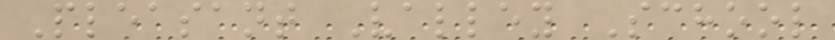Pleasant Valley School
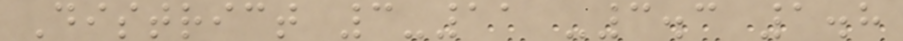District 3-11 -3.3 1.8
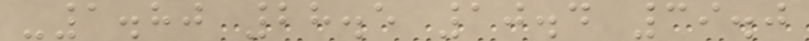-1.80 28.5 10.4 39.0
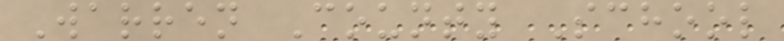Warren County School
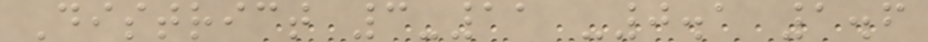District 3-11 -0.1 1.6
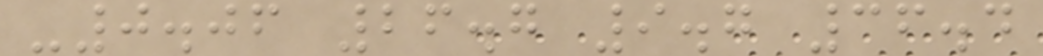-0.06 26.7 9.7 36.4
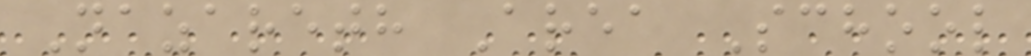Nazareth Area School
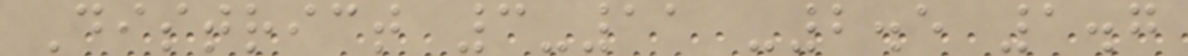District 3-11 -2.5 1.7
